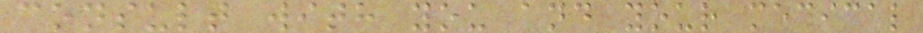consult with you and your medical
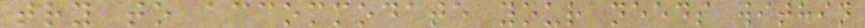try to accommodate your needs within
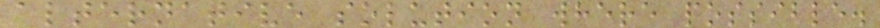alternative solution where possible.
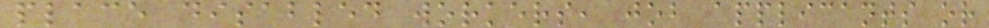place disabled workers, job applicants or
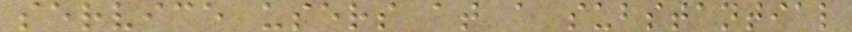service users at a substantial
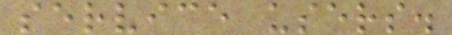service users.
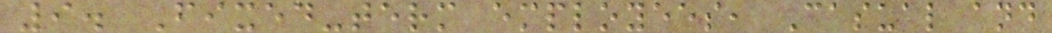9. Fixed-term employees, Casual and
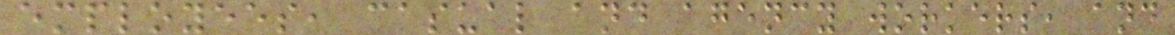employees, casual and agency workers, and
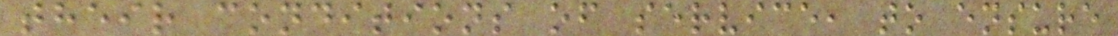their conditions of service, to ensure
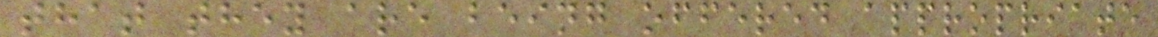that they are being offered appropriate
